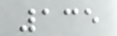135
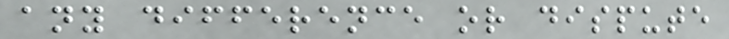any difference or dispute
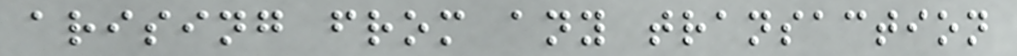arising from any transaction
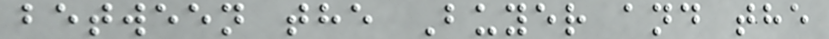between the Buyer and the
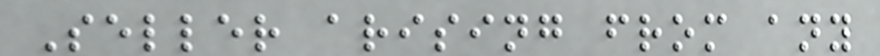Seller arising from any
